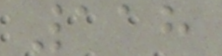118
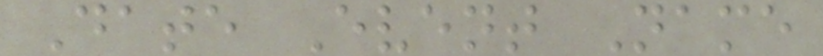Date Event Name
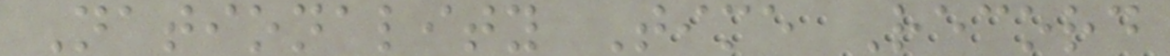Nationality Time Record
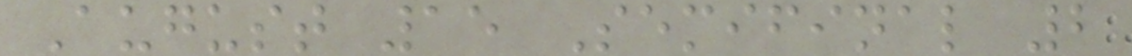August 15 Semifinal 2
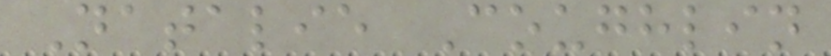Natalie Coughlin
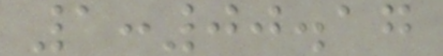1:00.17
